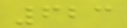623
